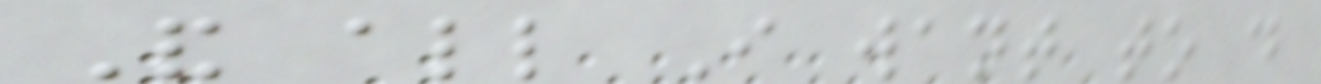And all I want to do
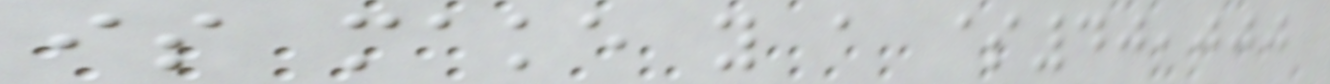is make you a $40,000
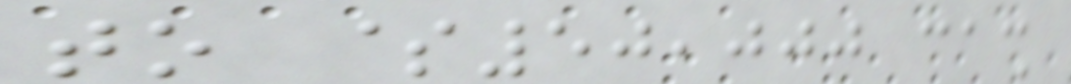to $50,000 cash
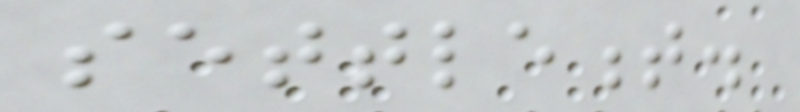settlement.
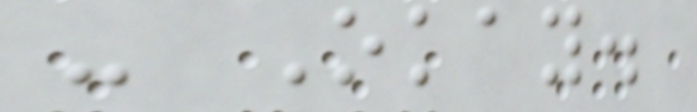- Okay.
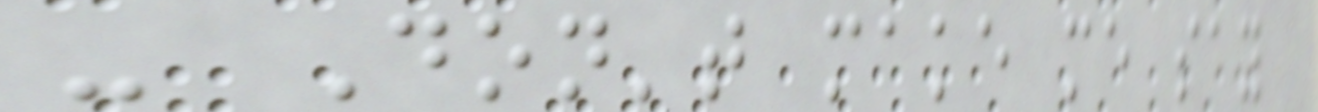- Don't make me say
